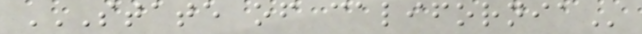STATE OF CALIFORNIA
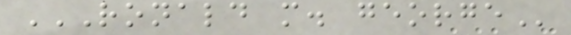RONALD M. GEORGE
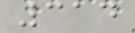314
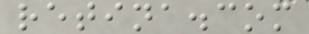retina.com
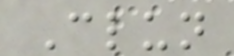Clun
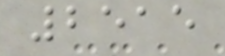2515
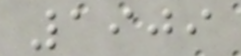1909
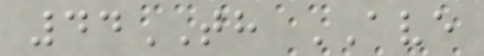44TH AVE
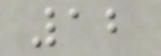12
